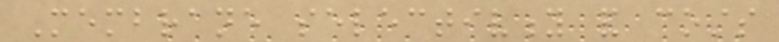Membrane selectivity and costs
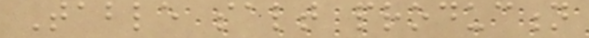Table salt production
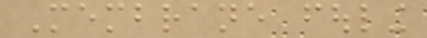Membrane fouling
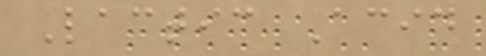Lactic Acid
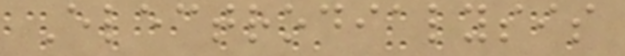Electrodialysis
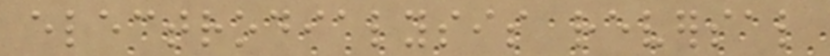electrodialysis reversal
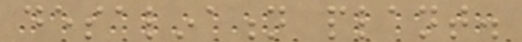desalination plant.
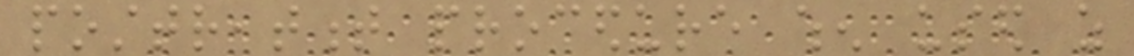posttreatment procedure when used as
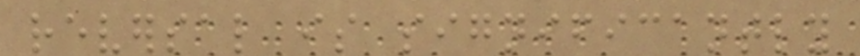reversal is significantly
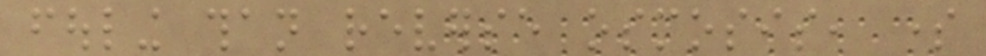fouling than reverse osmosis, some
